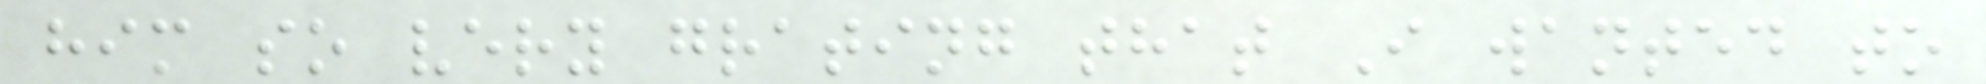him so very grating that I wanted to
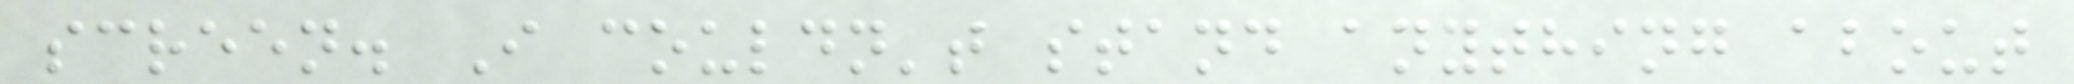screen. I couldn't stand anything about
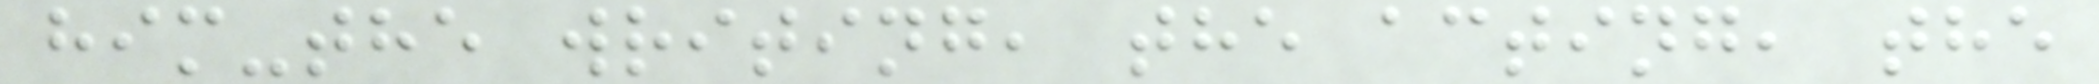him-the writing, the acting, the
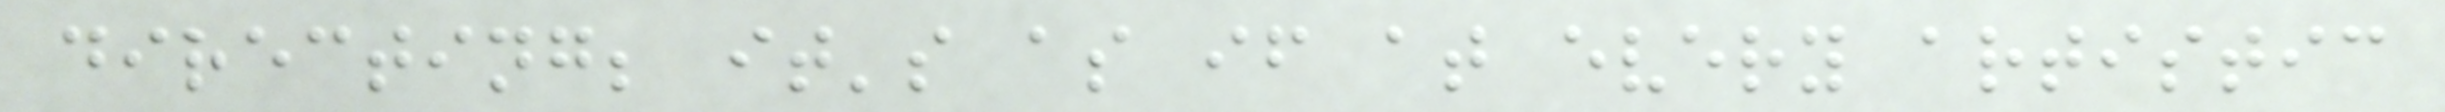directing; it's as if at every artistic
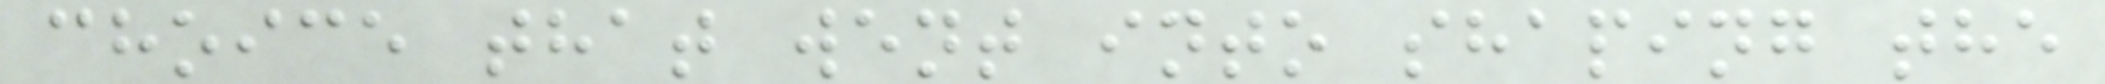choice that went into shaping the
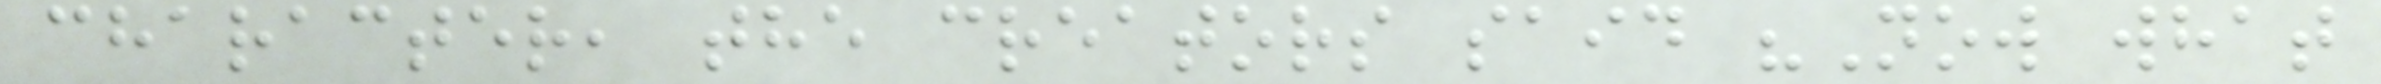character, the creators said "Now what
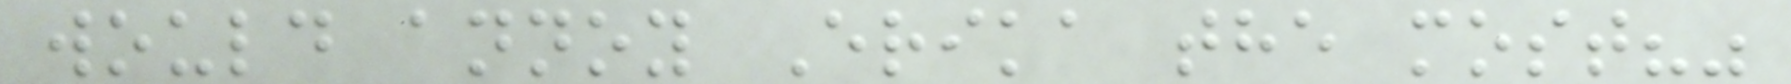would annoy Erika the most?"
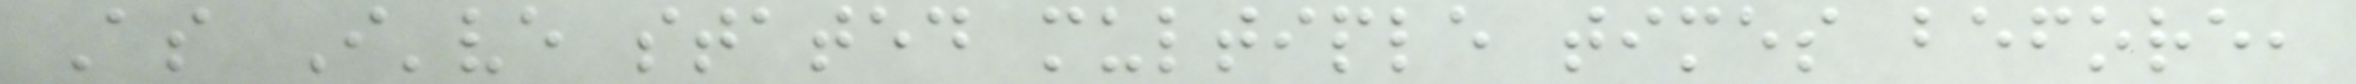As I've stated multiple times before,
